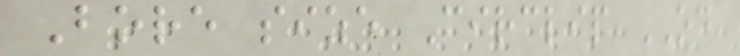Bore size Circlip OD
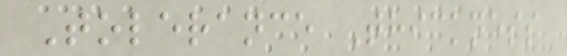Tolerance Thickness
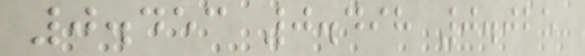0.453 0.498 0.025
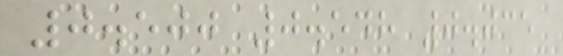0.500 0.548 0.035
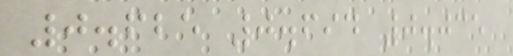0.625 0.694 0.035
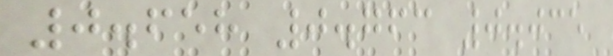0.658 0.763 0.035
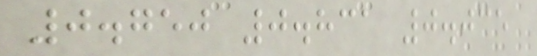0.750 0.831 0.035
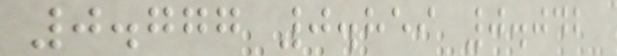0.777 0.859 0.042
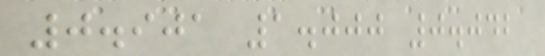0.901 1.000 0.042
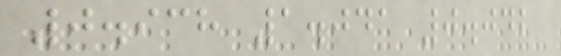0.938 1.041 0.042
